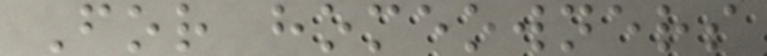For homeowners
